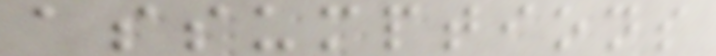assumptions
